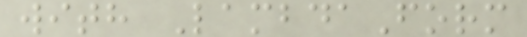with LambdaForm
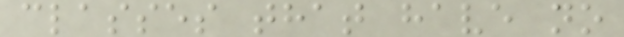classes that have no
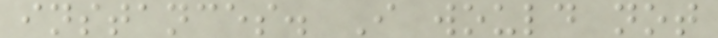instances. I would not
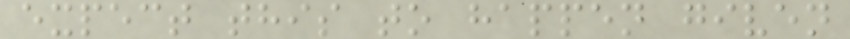expect this to happen given
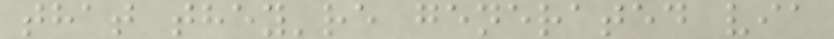that they're generated via
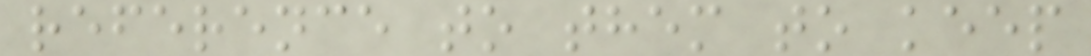reference to them to keep
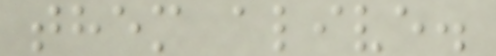them alive.
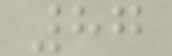87
